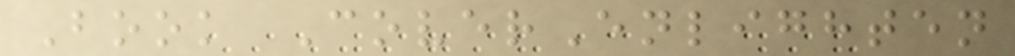Book CoverEnlighten
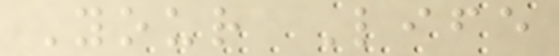Your Life
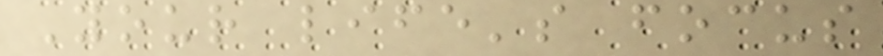Your life's focus
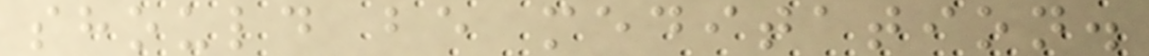should be meditation.
